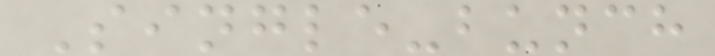Single-bunch
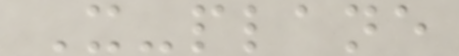X-plane
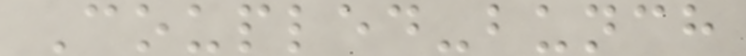Coupled-bunch
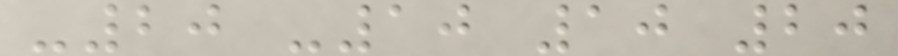-20 -10 10 20
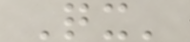Qx'
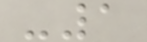-1
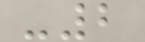-2
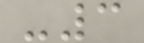-3
